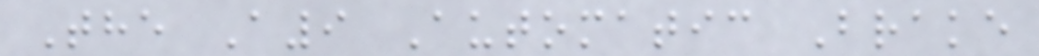The A9 Automatic Brake
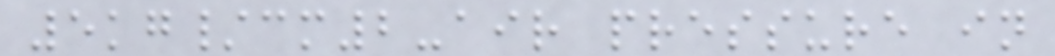5kg/cm2-air pressure in
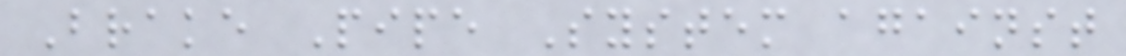Brake Pipe System against
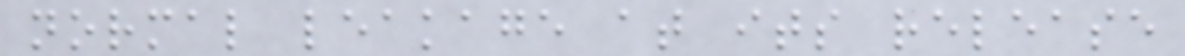normal leakage at its release
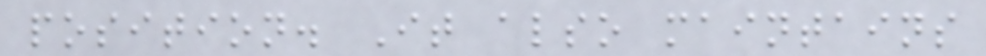position. It also maintains
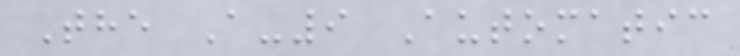The A-9 Automatic
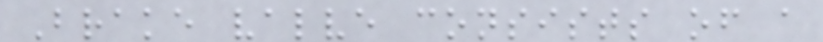Brake valve consists of a
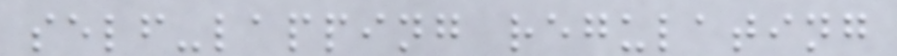self-lapping regulating
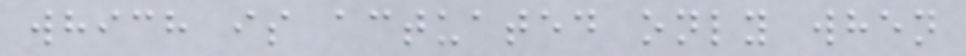which is actuated only when
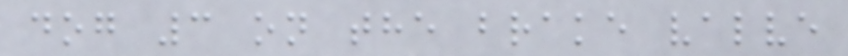dog 3 on the brake valve
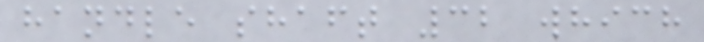handle shaft 32 which
